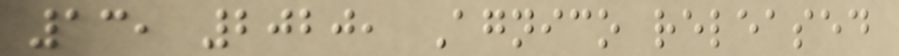13, 2020, Agnico released
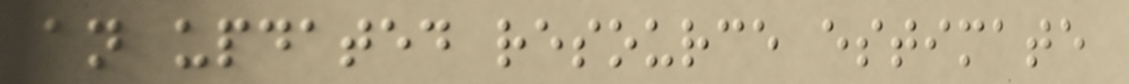an updated resource estimate
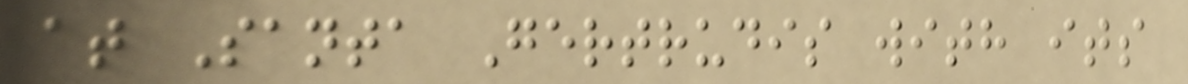at Santa Gertrudis with its
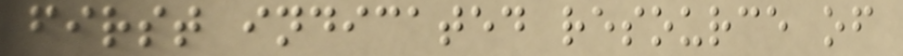first indicated resource of
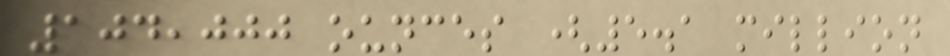104,000 ounces (5.1 million
